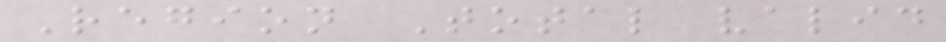Region Total valid
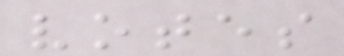votes
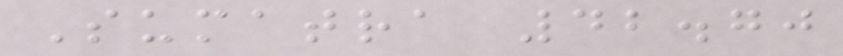Sumatra 42.70
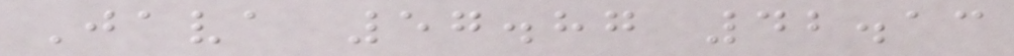Java 57.87 42.13
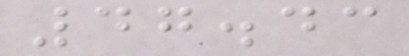47.43
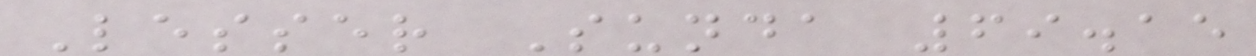Lesser Sunda 69.15
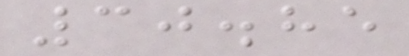30.85
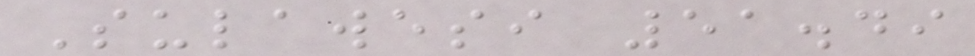Sulawesi 51.49
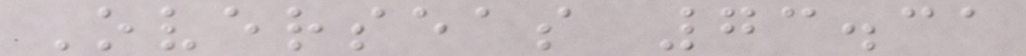Overseas 73.31
